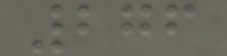276
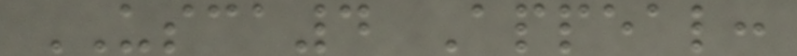USCA4 Appeal:
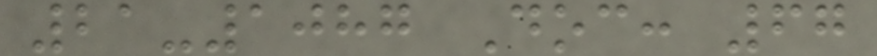21-1087 Doc: 67
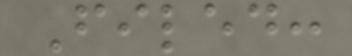Filed:
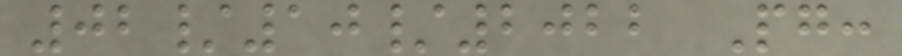02/10/2022 Pg:
